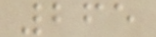265
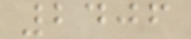2406
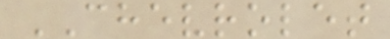CHEVROLET
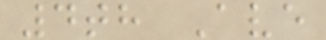4th Ave
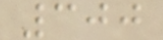300
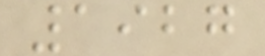1927
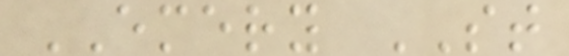EMERY ST
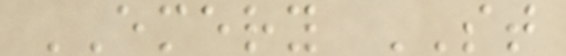EMERY ST
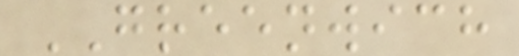GREENWICH
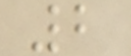2
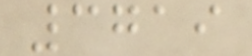3719
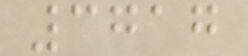3717
